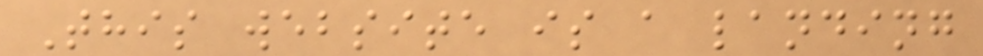This website is a landing
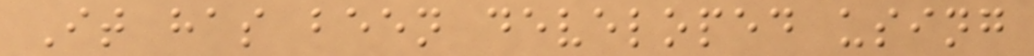It has been developed using
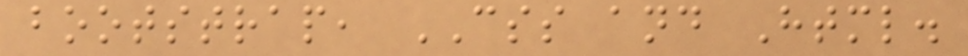bootstrap, CSS and Html.
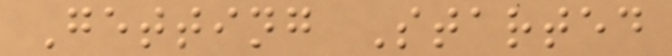Getting Started
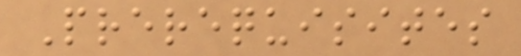Prerequisites
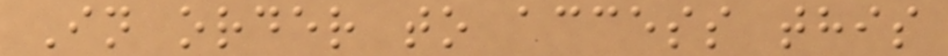In order to access this
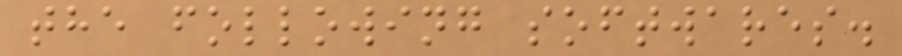the following softwares.
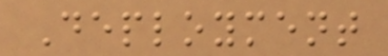Deployment
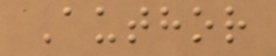Author
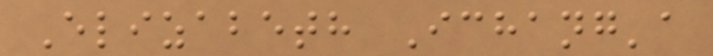Elizabeth Ichang'a
